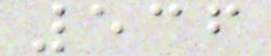536
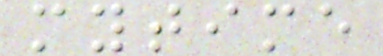mytime
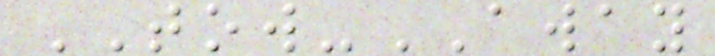TOW-AWAY
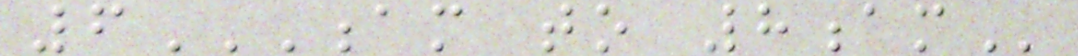6AM TO 8AM
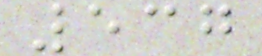537
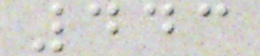443
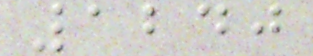1240
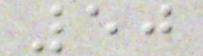50
